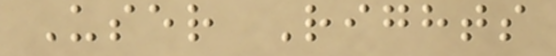User Rights
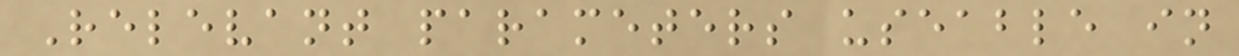Relevant parameters useable in
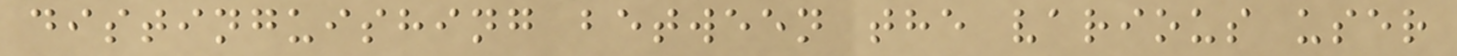distinguishing between the various user
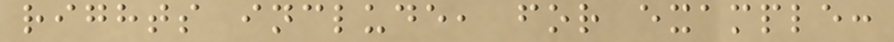rights include, for example:
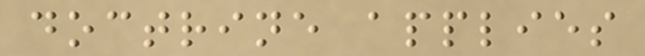doctrine applies
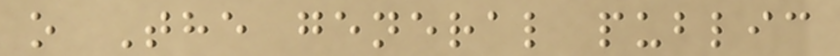o The general public
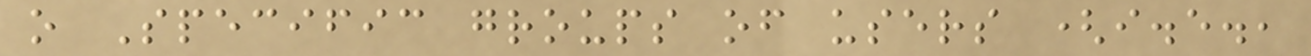o Specific groups of users (i.e.,
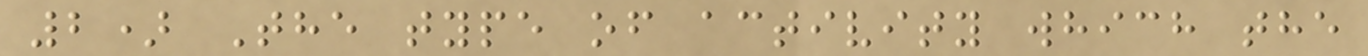2) The type of activity which the
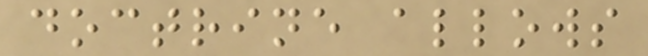doctrine allows
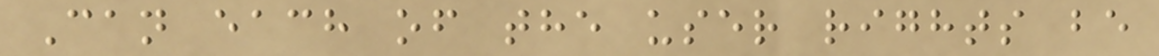Can each of the user rights be
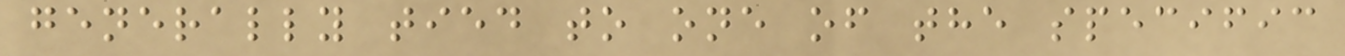generally tied to one of the specific
